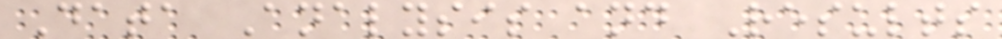Data Analysis and Results
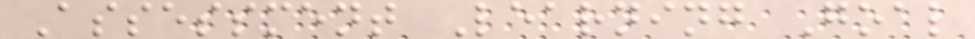Assessment Learning Goal
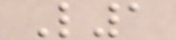L1
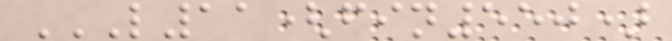L11(FIN550)
